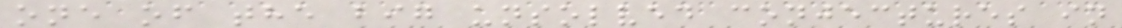one of the big unsolved conjectures in
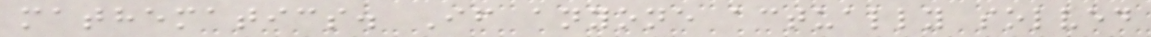mathematics. If anyone actually solved
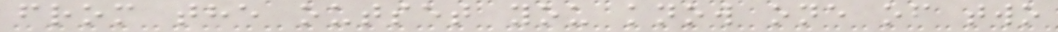from the outset you know one of two
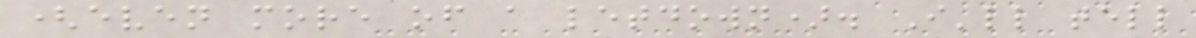(even more of a letdown). I'll tell
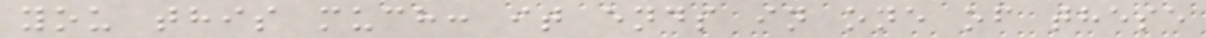you this much: it ends in one of these
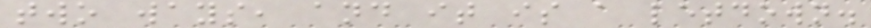two ways, and it is a letdown.
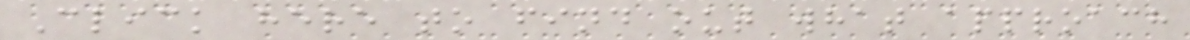Click here to find out what approach
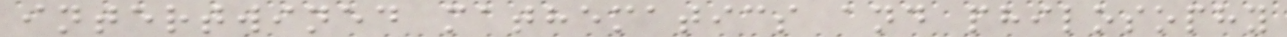intertwined mathematics and philosophy
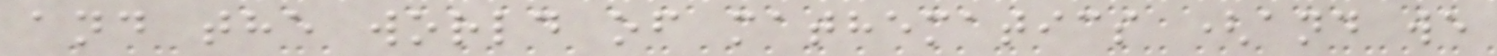and the world of mathematics (and we
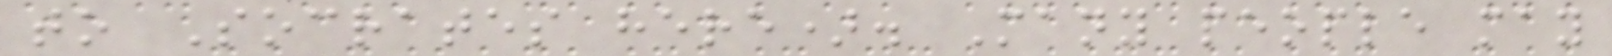to Socrates here). Many people may
